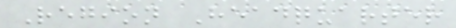Region Headquarter
